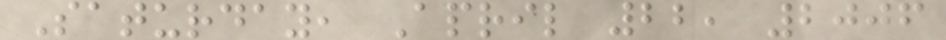Saturday, April 22, 2006
